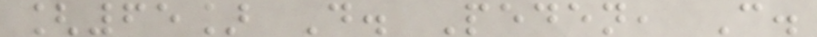[65] D. Peden, C.
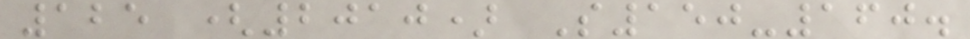125 (2010) S150-160.
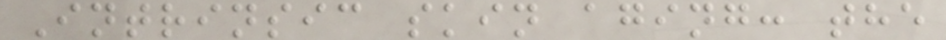Intrinsic skin aging: the
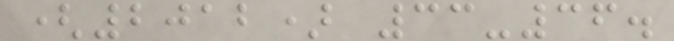(2012) 33-36.
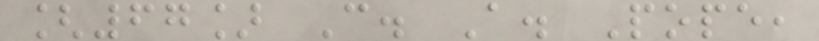[67] C. A. Pope,
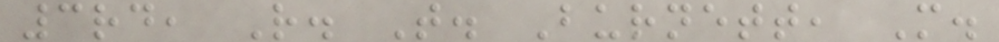3rd, R. T. Burnett, M.
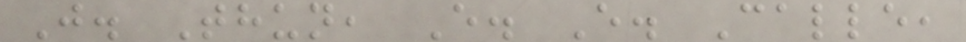J. Thun, E. E. Calle,
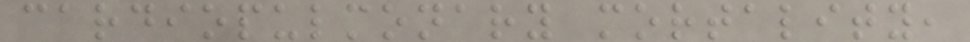cardiopulmonary mortality,
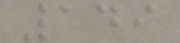149
